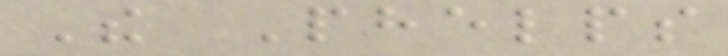The Phelps
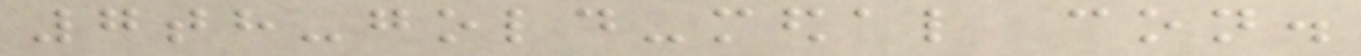7th-gold-medal con.
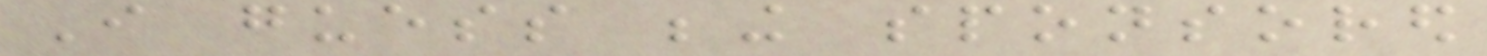I guess being sponsored
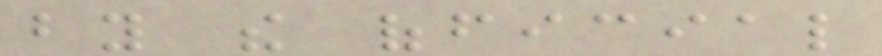by the official
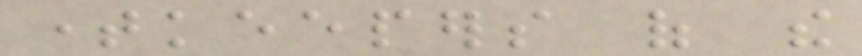timekeepers of the
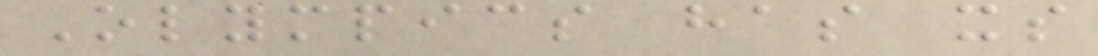Olympics has its
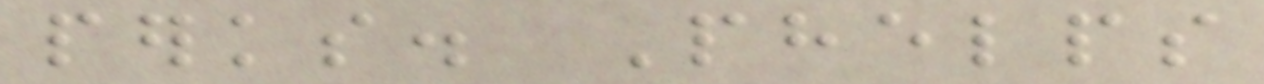perks. Phelps
